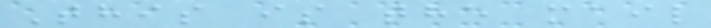This is the mail
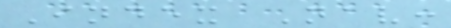Index Nav:
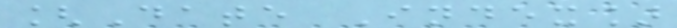[Date Index]
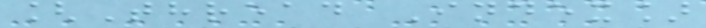[Thread Index]
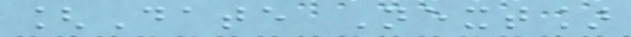[Date Next]
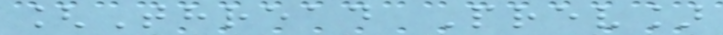[Thread Prev]
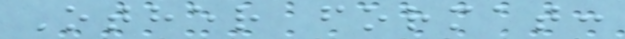Other format:
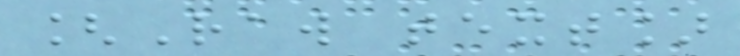[Raw text]
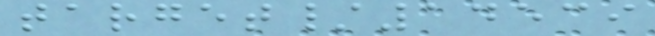target/14539
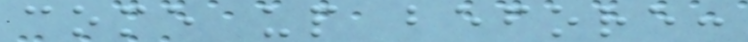come up before:
